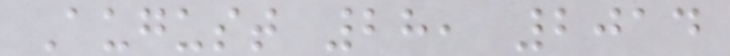August 28, 2014
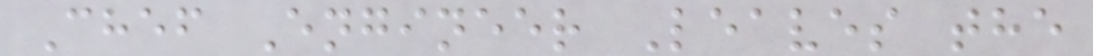Chef Engineer Leaves the
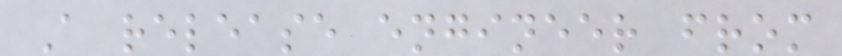A release engineer from
